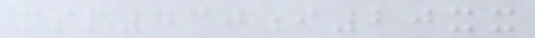msp430i20xx
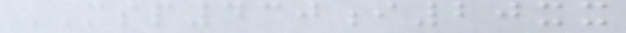MSP430i20xx
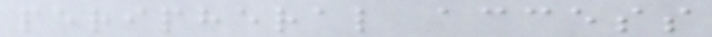peripheral access
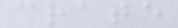crate
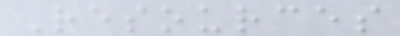Resources
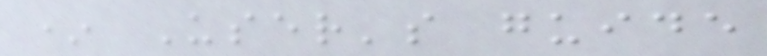* User's guide
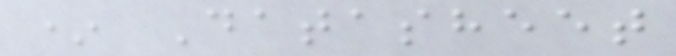* Datasheet
